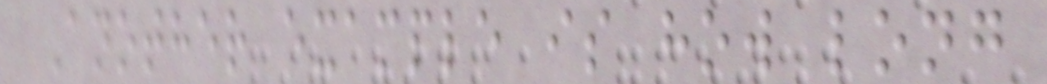Another example is how long
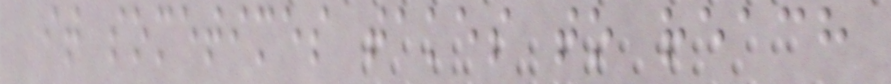it sometimes takes to reach
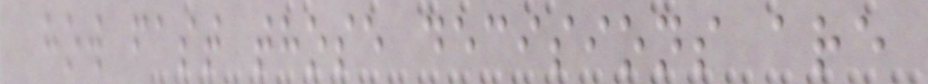how fast those decisions are
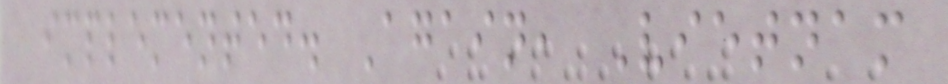implemented. Again, Vietnam
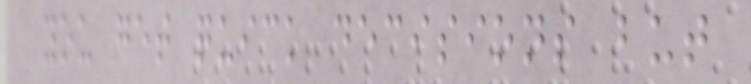you get quick decisions but
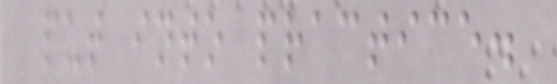put into practice.
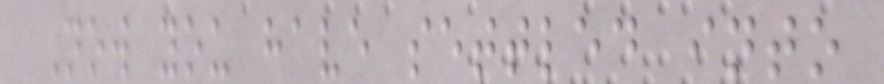Now you have settled into
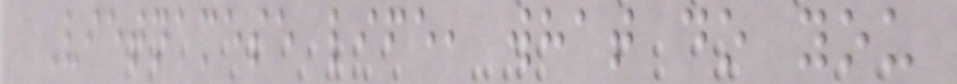Vietnamese life, what do you
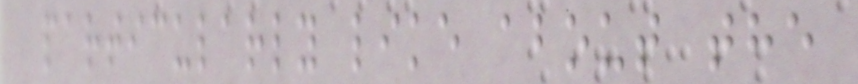particularly like about the
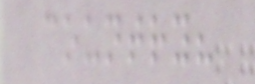country?
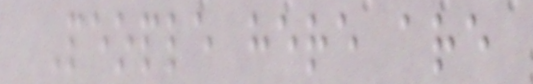People here are
